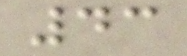43
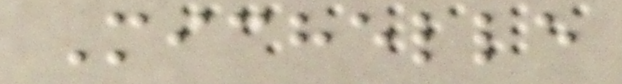Michelle
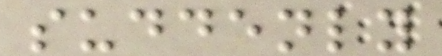suddenly
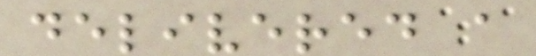delivered a
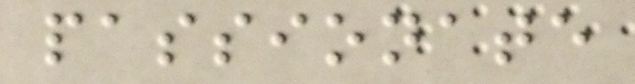passionate
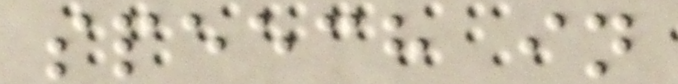speech in
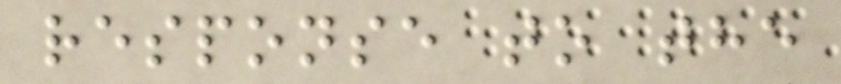response to the
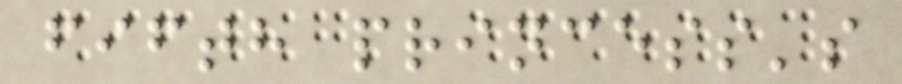fifth princess's
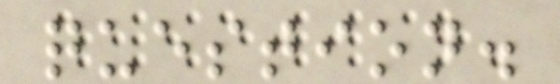question.
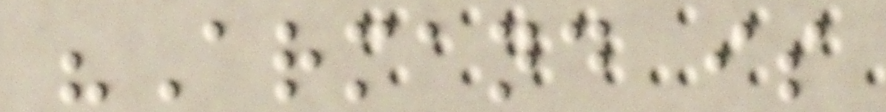"Armand is
